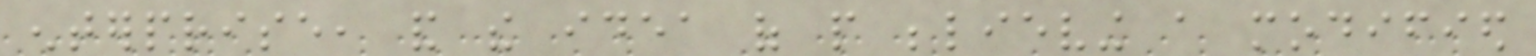enterprise, and the idea of people believing a modified
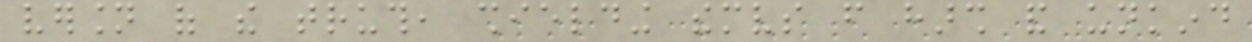version of the truth, shielding themselves from harsh and unkind
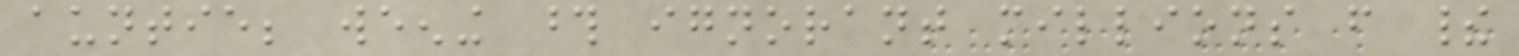auntie; weening those ignorant millions from their
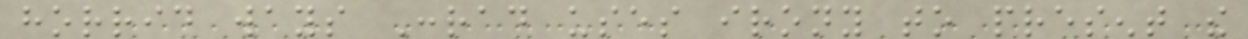horrid ways Conrad uses irony to present the
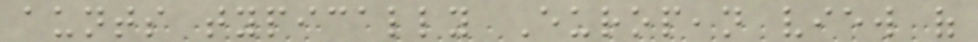aunts typically European view of
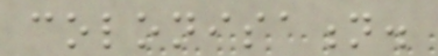colonisation.
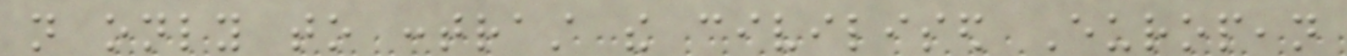not only to contrast the civilised European
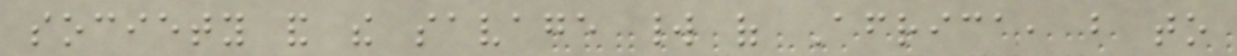society and the savage world of Africa, but to
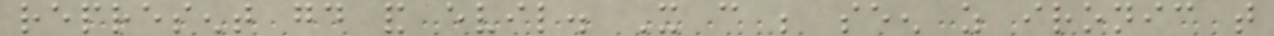represent good and evil. It can be seen as ironic that
